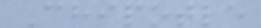Chipotle
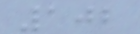102
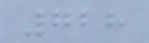728
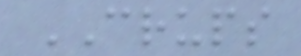CRUPS
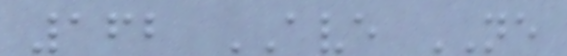162 AVE NE
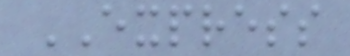EXPRESS
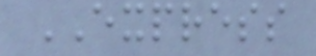EXPRESS
